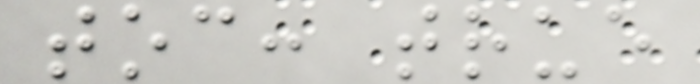toc: true
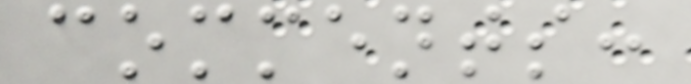comments:
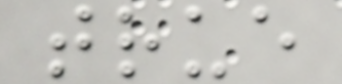true
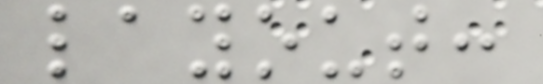layout:
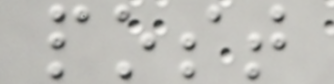post
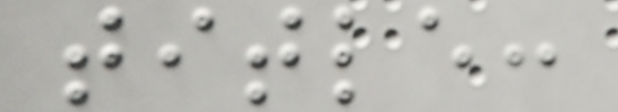title:
